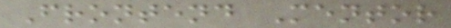Frontend Mentor
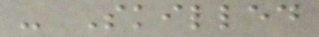- Skilled
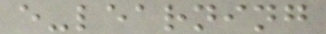e-learning
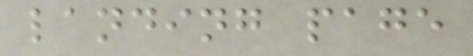landing page
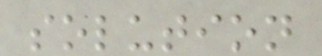solution
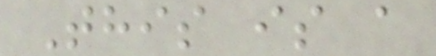This is a
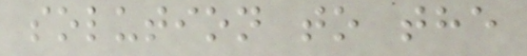solution to the
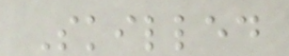Skilled
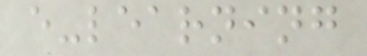e-learning
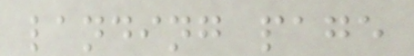landing page
